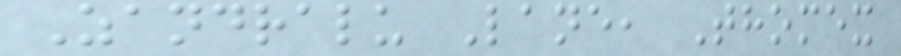Zandralu Lane, Thomex
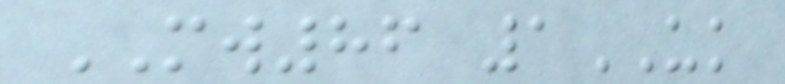MW86 1UK
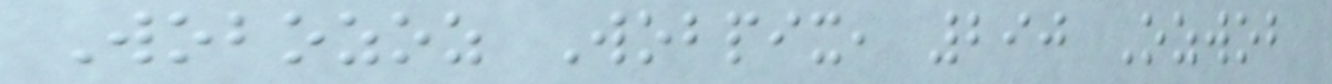Wobozoz Wobpix, 290 Ozwob
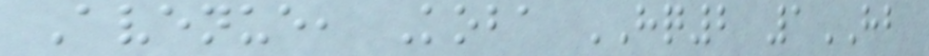Avenue, Koba HQ2 1HB
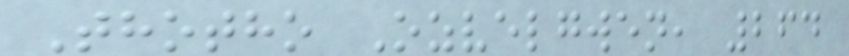Thotho Ozvelgwen, 264
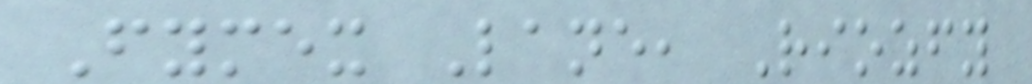Fymex Lane, Riozfy
